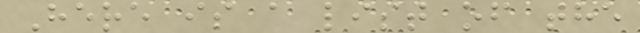Here is a list of the
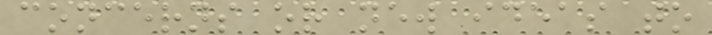concerns or new ideas to
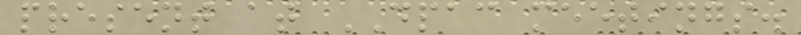present at DPAC meetings.
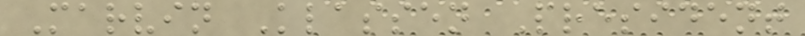Marvin Klassen President
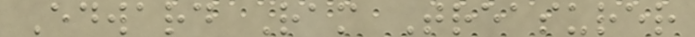Edward Ram Treasurer
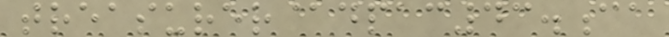treasurer@dpac43.ca
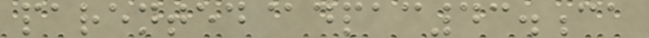parented@dpac43.ca
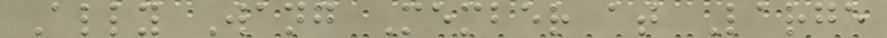Ally Wang Member at Large
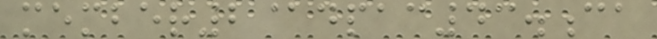member2@dpac43.ca
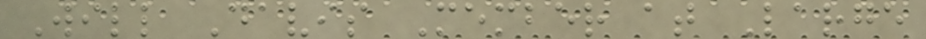Will Davis Member at Large
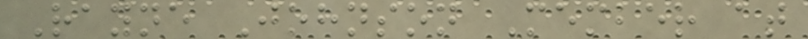Rayne Johnson Member at
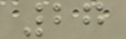27
